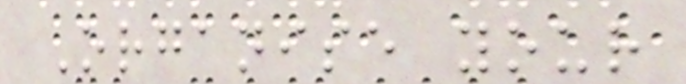Organise your
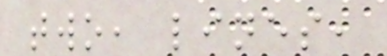two, lines,
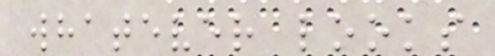whatever looks
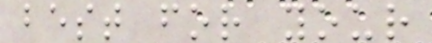best for your
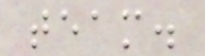team.
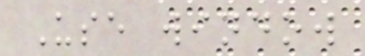Use window
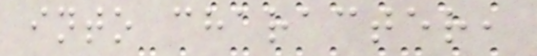into character,
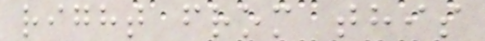right from this
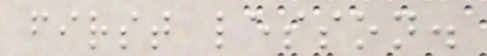first lesson.
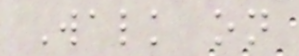Walk on
